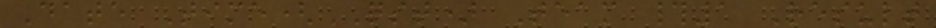Date Time(QST) Team #1 Result
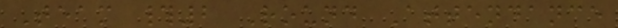Team #2 Round Attendance
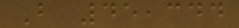B 45,344
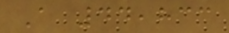A 44,833
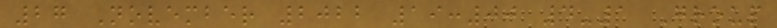27 November 2022 19:00 4-1 Group
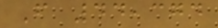F 44,374
